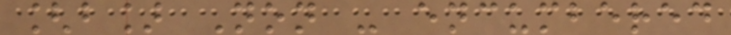[b] Non - encumbered
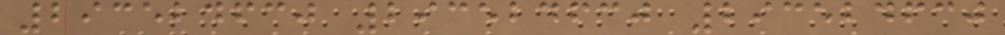293524630 293524630 293524630
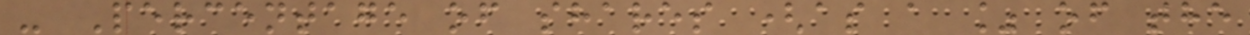- Percentage of shares (as a % of the
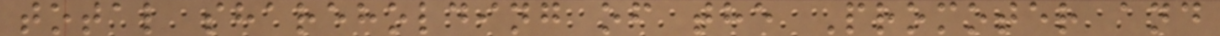total shareholding of the Promoter and
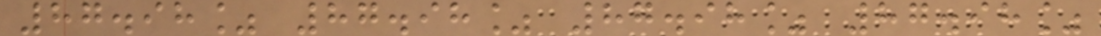87.98% 87.98% 87.98% 87.98%
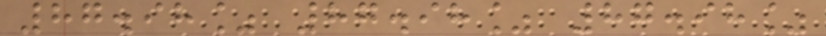87.98% 87.98% 87.98%
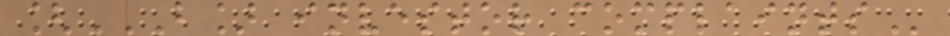[B] INVESTOR COMPLAINTS
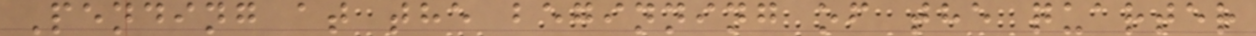Pending at the beginning of the quarter
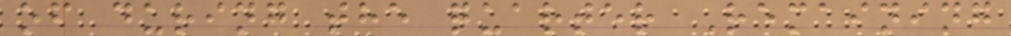of during the quarter Remaining
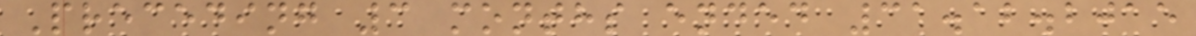Preceding 3 months ended 31.12.2015
